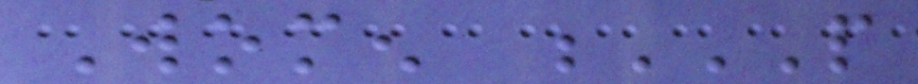Women P
